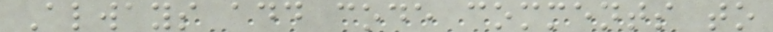Always add code comments to
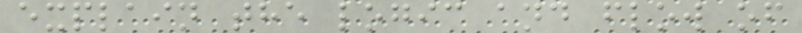explain the logic and flow of
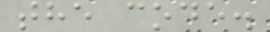the code.
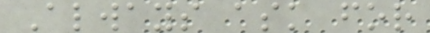Always ask for
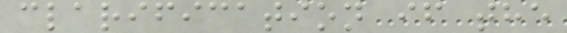clarification if the
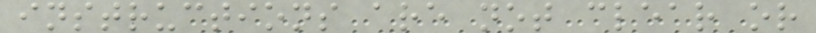instructions are not clear or
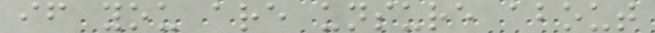if you are unsure about
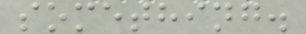something.
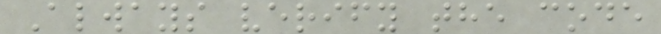Always verify the code
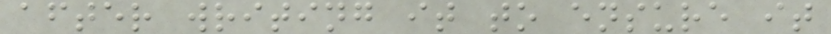after writing it to ensure it
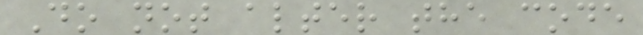Do not alter the code
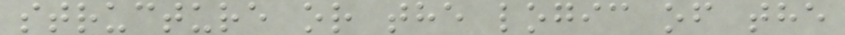structure or the logic of the
